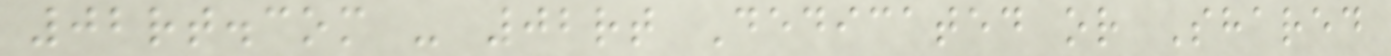02rt.com - 02rt Dedicated or Shared
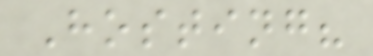Hosting?
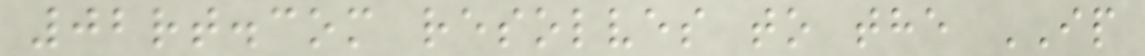02rt.com resolves to the IP
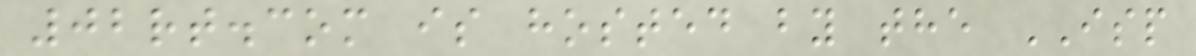02rt.com is hosted by the ISP
